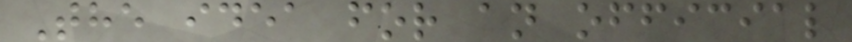The idea for an official
